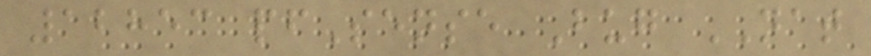12853 pfSense Bug NAT
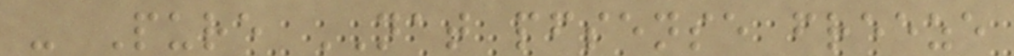- Pure NAT pfsense freeze
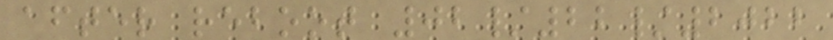after reboot 02/22/2022
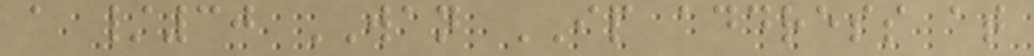a /30 WAN IP address at
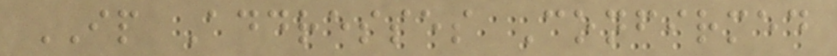IP Addresses Confirmed
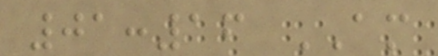01:16 AM
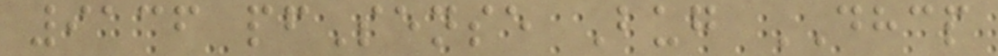9136 pfSense Bug DHCP
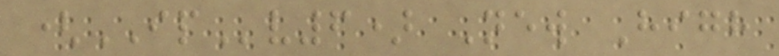(IPv6) New High
